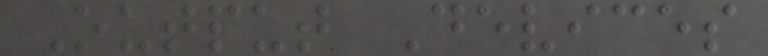Output Devices
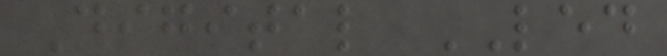Digital LED
